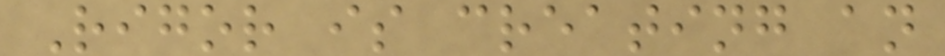Rigor is creating an
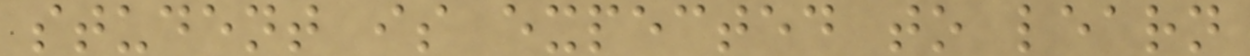student is expected to learn
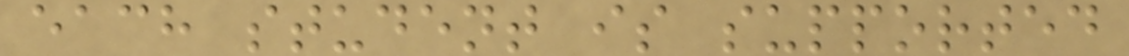each student is supported
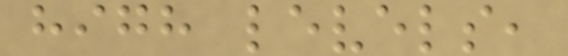high levels,
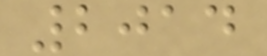2014
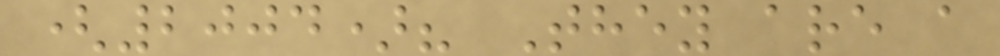(2004)? They are a
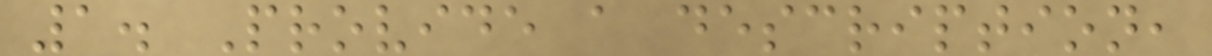1. Provide a description,
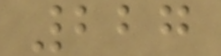227
